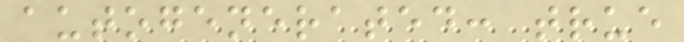autogenerated: true
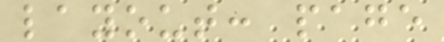layout: page
